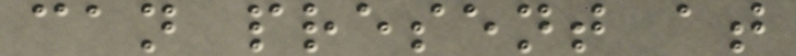can present at
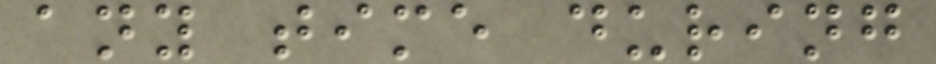any time during
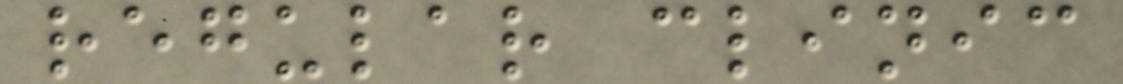regular clinic
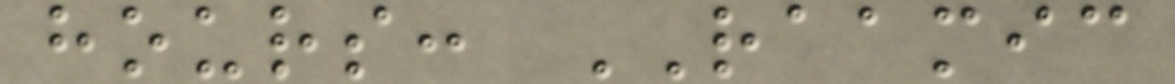hours: RAAMIC
